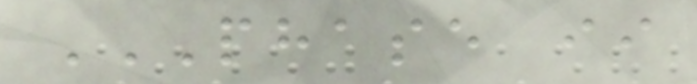PHASE II
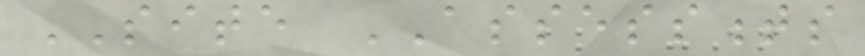SITE ASSESSMENTS
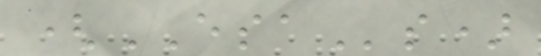(ESAs)
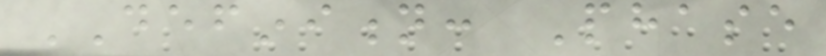DEFINITION: Phase
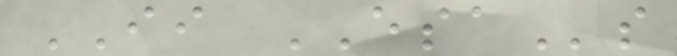II ESAs
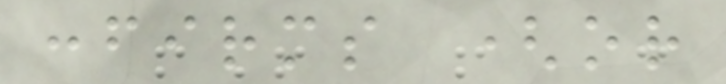confirms (or
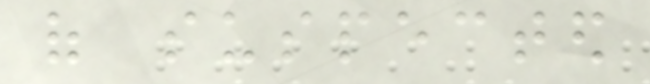of suspected
